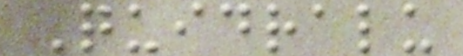Quidralu
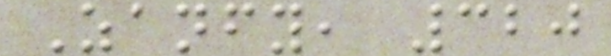Zanfy, 320
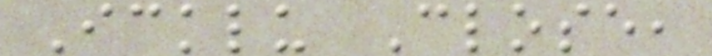Icklu Close,
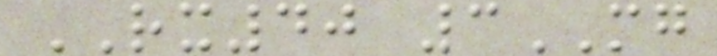RX40 3MG
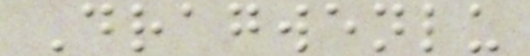Dragwenlu
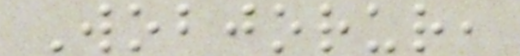Wobjorur,
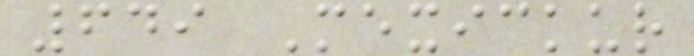649 Mexickur
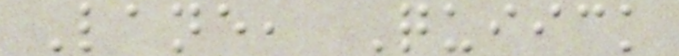Lane, Quiick
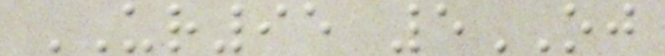UR95 5OJ
